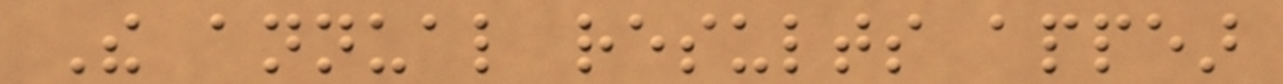The annual results appear
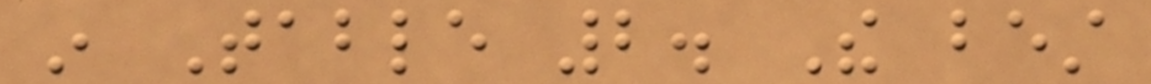in Table 2. The best
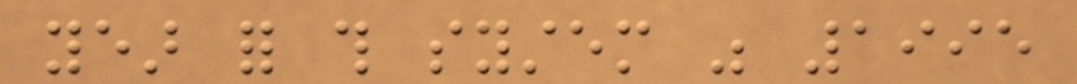year for this system was 1995
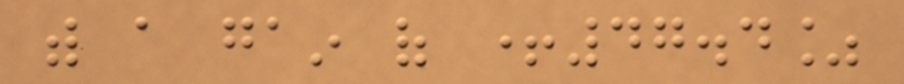with a gain of +47.4%
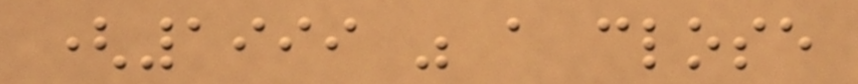(1999 was a close
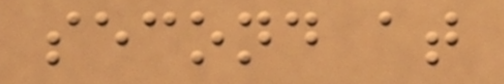second at
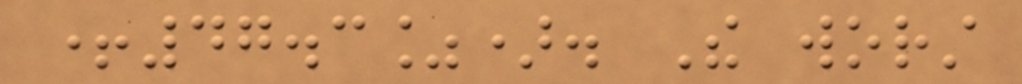+47.3%). The worst
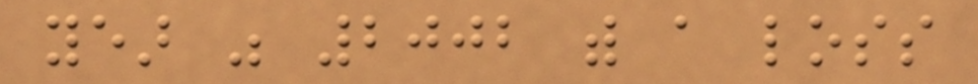year was 2002 with a loss
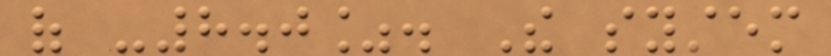of -8.0%. The system
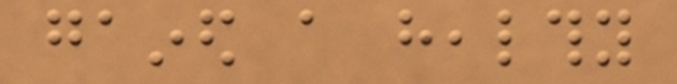gained a healthy
